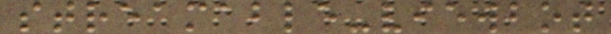streamable-viewbot
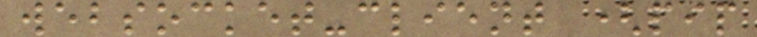websocket-client (pip
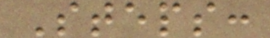Steps:
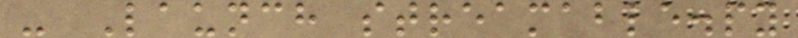- Launch streamable.py
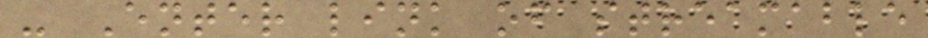- Enter link of streamable
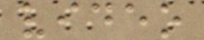video
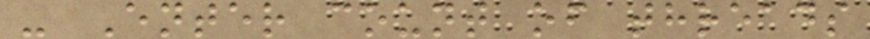- Enter count of threads
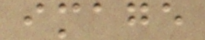image
